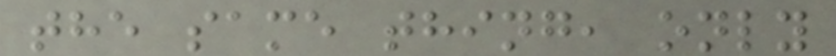the same thing, only
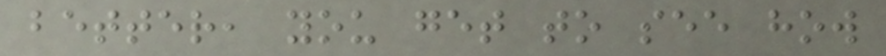better, you get to see how
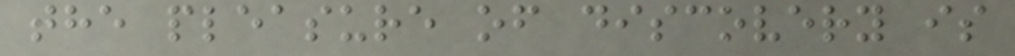the pleasure of discovery is
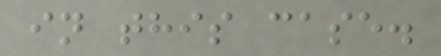in this case.
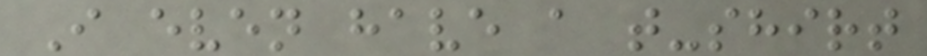I even have a t-shirt
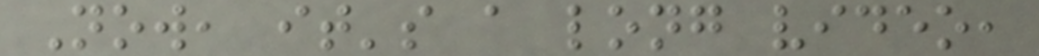Now, it's a long video,
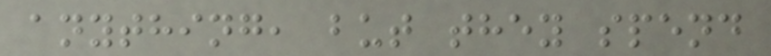anything, but they spend
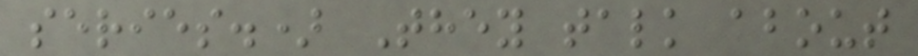series.) They talk about
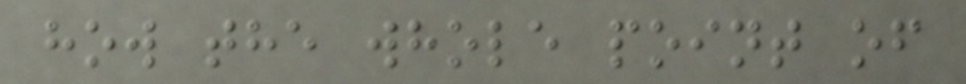how the whole point of
